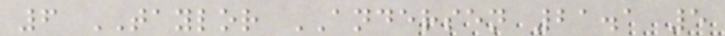6 TAYLOR ANDERSEN 21.1 5
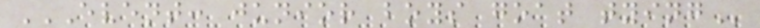EVENT: JUNIOR BOYS GOAT TYING
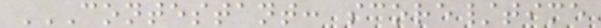CONTESTANT: SCORE/TIME
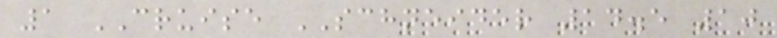1 CRUISE SCHNEIDER 14.5 10
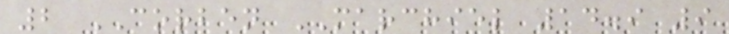2 CORBEN MARCHIEL 14.9 9
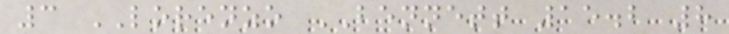3 LORENZO BENNETT 15.2 8
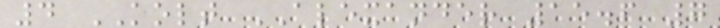4 KOLT ALEXANDER 15.6 7
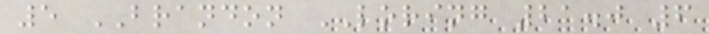5 BRANDON LORING 21.0 6
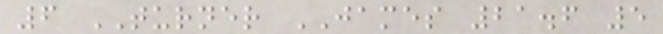6 TURNER JAMES 21.6 5
